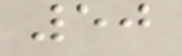50
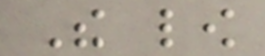The low
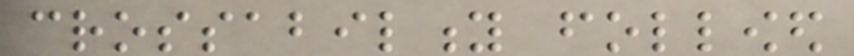crossability followed
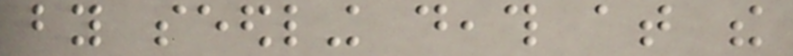by seedling death at the
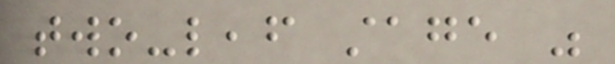two-leaf stage was
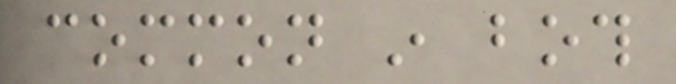common in both
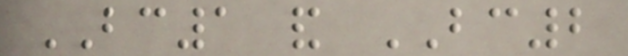BC1 and BC2
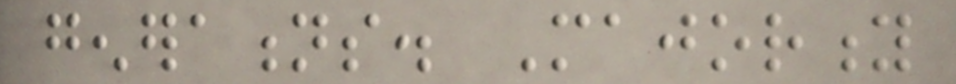generations. Majority
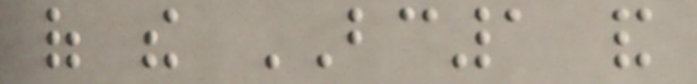of the BC1 and
